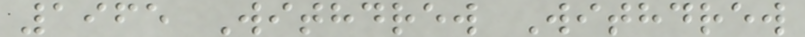1965 Withdrew Withdrew
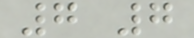7 7
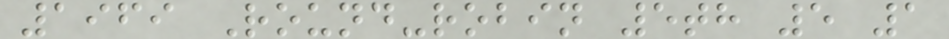1969 Round-robin 5th 5 1
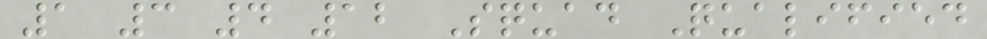1 3 4 12 Squad Qualified
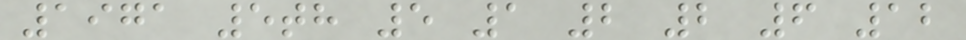1971 5th 5 1 2 2 6 12
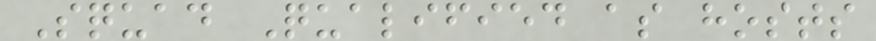Squad Qualified as hosts
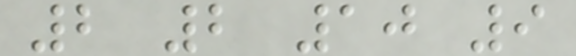2 2 10 9
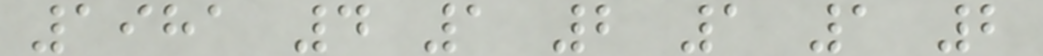1981 4 1 2 1 1 2
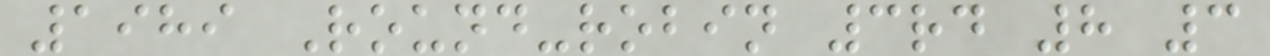1989 Round-robin 3rd 8 3
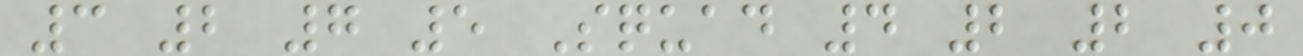3 2 7 5 Squad 4 2 2 0
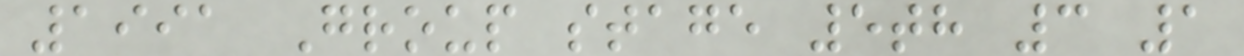1991 Group stage 5th 3 1
